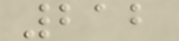212
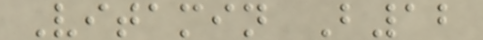Vitamin B12
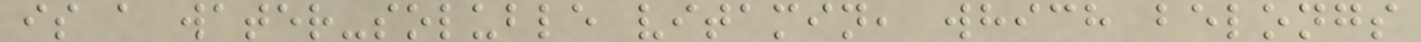is a water-soluble vitamin, which belongs
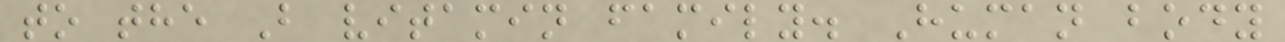to the B vitamin family. Human body
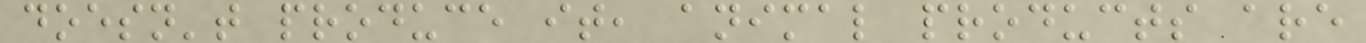doesn't produce it, animal products are
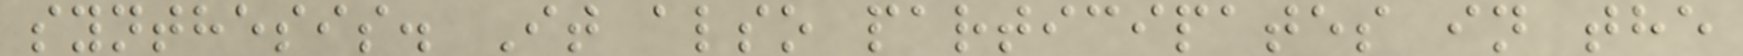synthesis. It also participates in the
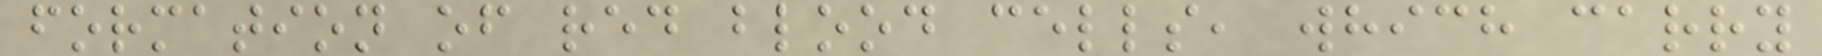formation of red blood cells, which carry
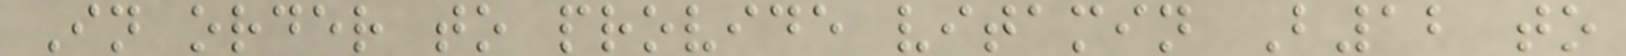In order to provide vitamin B12 to
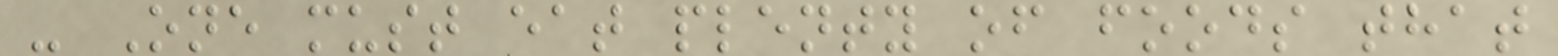- One must eat plenty of foods that
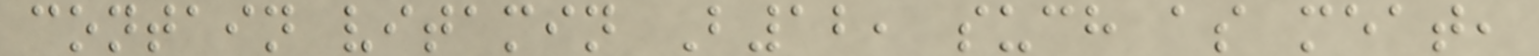contain vitamin B12, such as meat,
